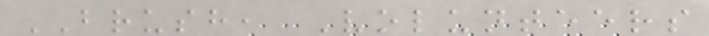BRUSH, Volunteers
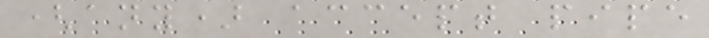(any) accept pipe
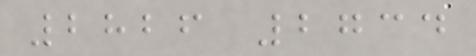2826 2734
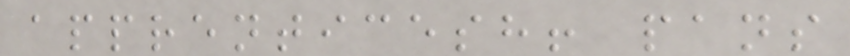apprenticesh! pans
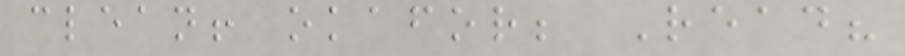clean! okafor; Read?
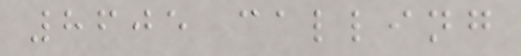8605 calling
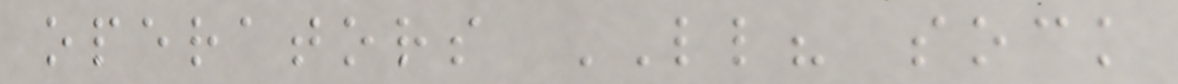operators LL? sock
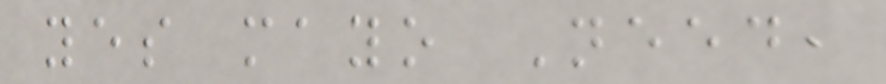yes mayo Need,
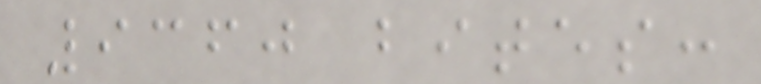9360 bites:
